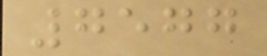7577
